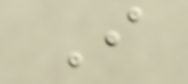I
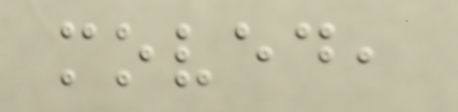moved,
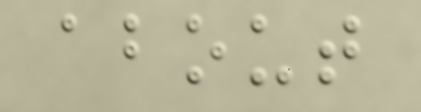about
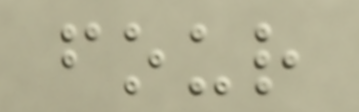four
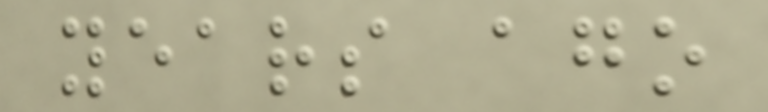years ago
